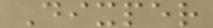Dixper
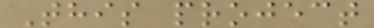This project
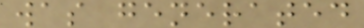was generated
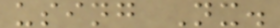using Nx.
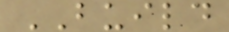BUILD
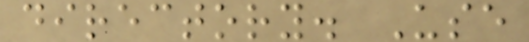directory. Use
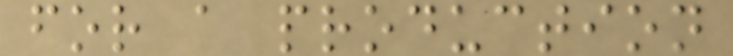for a production
